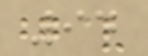94
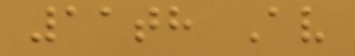11th Av
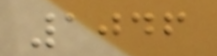1046
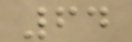64
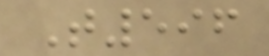T596
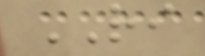RI
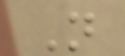N
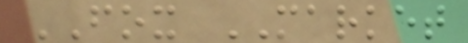FOX MARKET
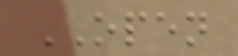OPEN
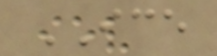ICE
